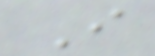I
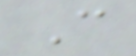C
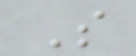S
